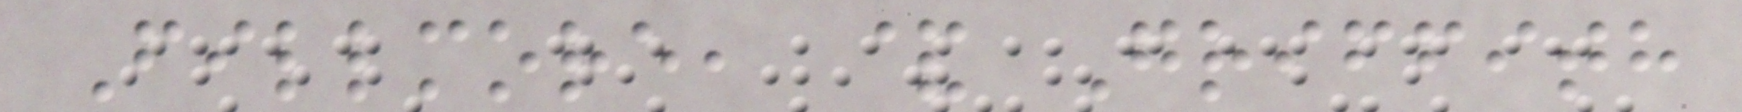Fillmore, & Griffith
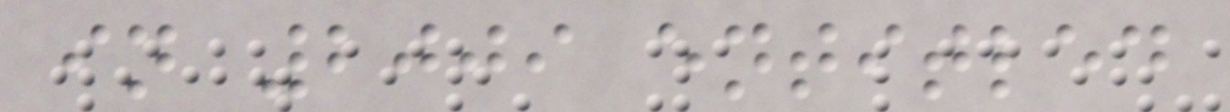in 2009 entitled
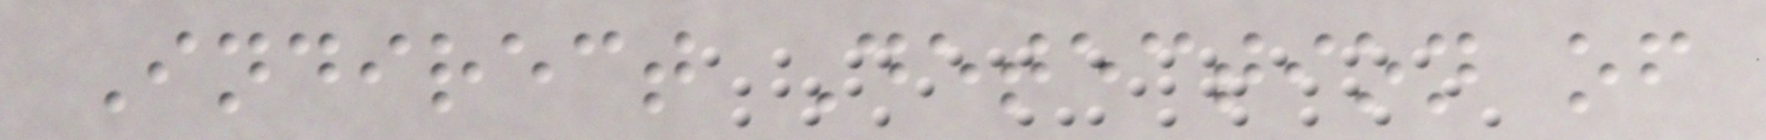Indirect Detection of
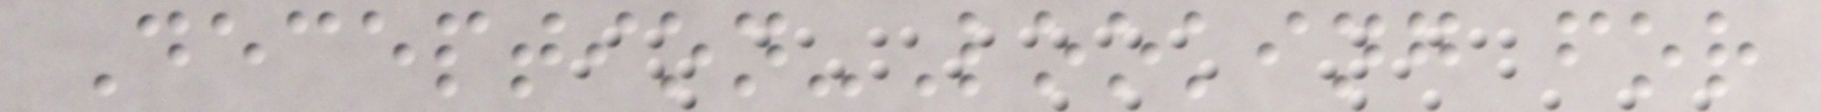Deception-Looking for
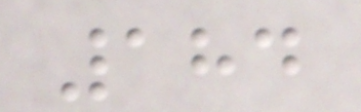184
